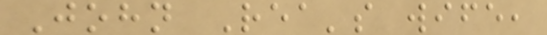John Rea's wife,
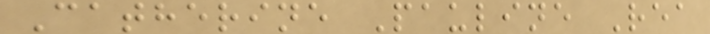Catherine Pauline Rea
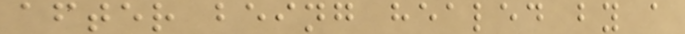after being healed by a
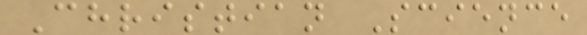Christian Science
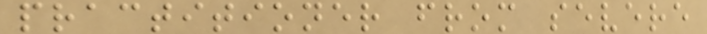practitioner from severe
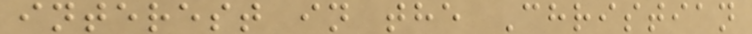interest in the Christian
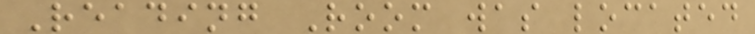Reading Room was located
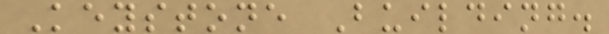Keystone Building.
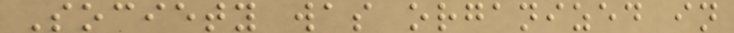Society was organized in
